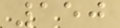150
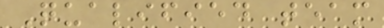Qualified team
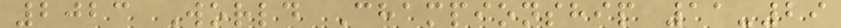2023 World Championship 11-29
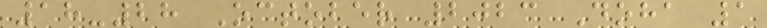18-28 October 2023 Doha 1
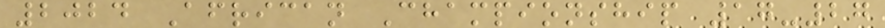2024 African Championship 17-27
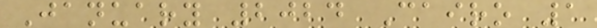January 2024 Cairo 1
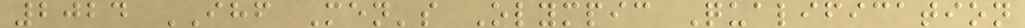2024 IHF Men's Olympic Qualification
